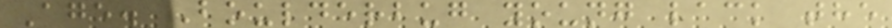Age. Boulderbug young lack the
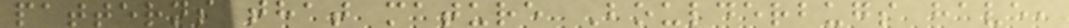patterns that mature Boulderbugs have,
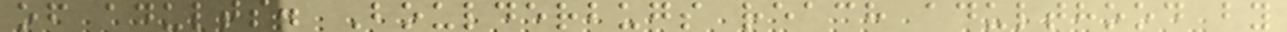of adults. Boulderbugs reach adulthood by
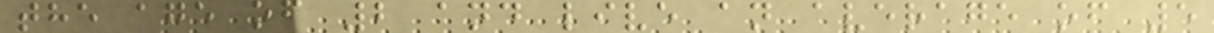the age of 2 and live an average of 5
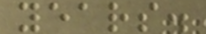years.
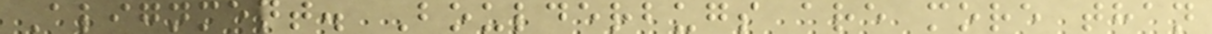Alignment. Boulderbugs are more than
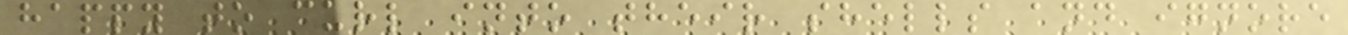happy to curl into their shells and ignore
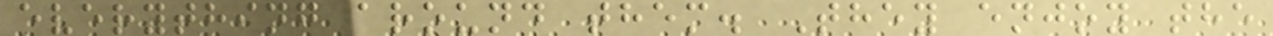everything around them. They enjoy the
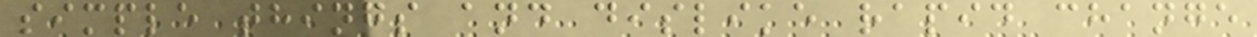simple things and dislike rapid change
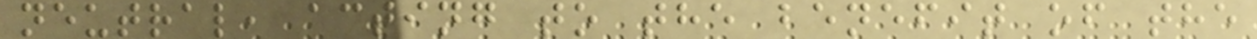neutral, acting to the benefit of the
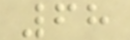68
